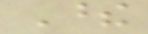These
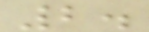2.
